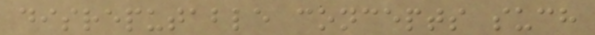disreputable concepts such
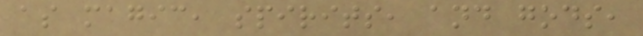as magic, spirits, and gods,
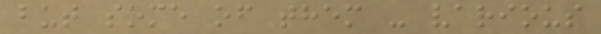but some of them - various
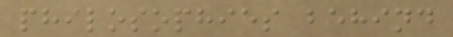philosophies behind
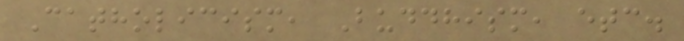Catholicism, Buddhism, etc.
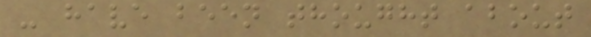- have been thought about
